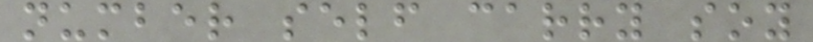number self carry soy
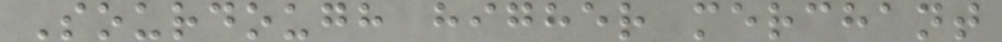Sourdough higher merchant
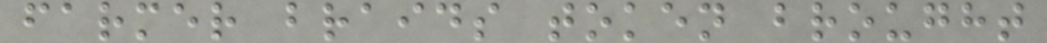farmer braids token brought
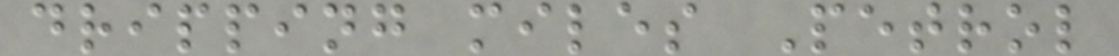dripping miles Petrol
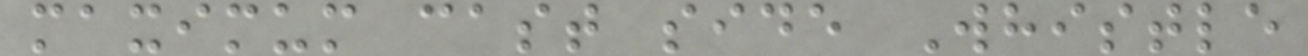maximum cast side Whistle
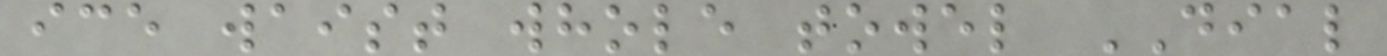ice waist whole towel DIAL
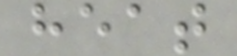heat
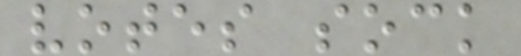votes sock
